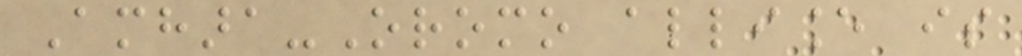Amhara-Oromo alliance is
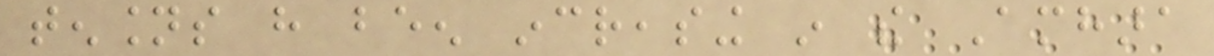tensions have been increasing in the Amhara
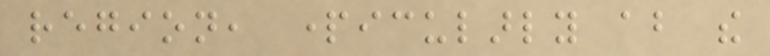region, particularly about the
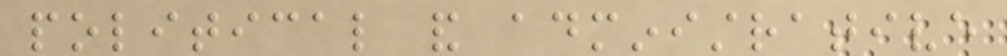political and administrative
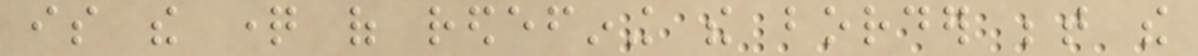is the question of redefining the border between the
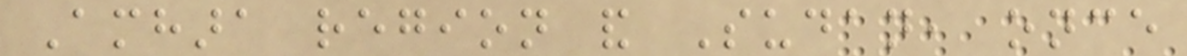Amhara region and Sudan, once
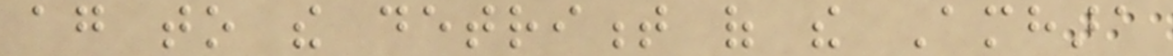again to the detriment of the Amhara
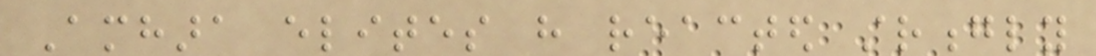Amhara elites have reacted strongly
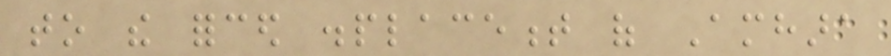to the forced displacement of Amhara
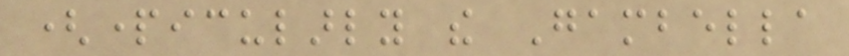(particularly the Gambella
